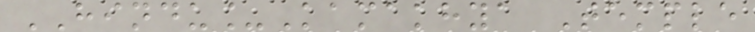HINDU_Kamakhya Temple
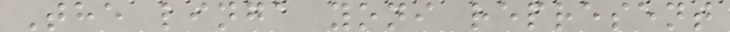The linga yoni represent
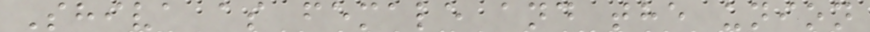Shiva as female and the union
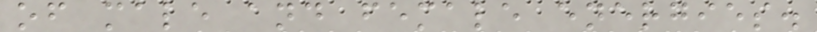of male and female energies.
